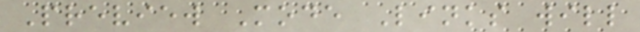Preview Mode Links will
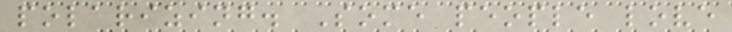polarizing. Some people love
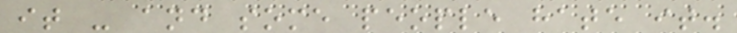it - and some people hate it.
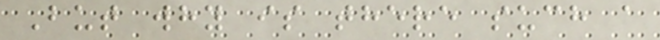But why is there such a
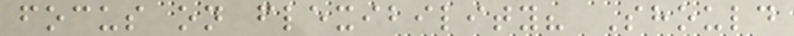focus on flexibility? Should
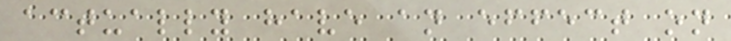actually have an effect on
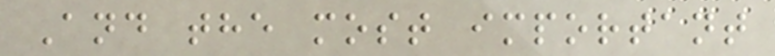And the most important
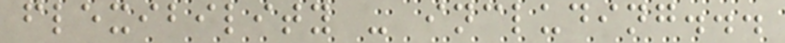flexibility - including...
